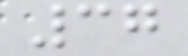37
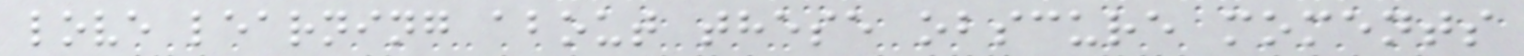love learning about these obscure moments
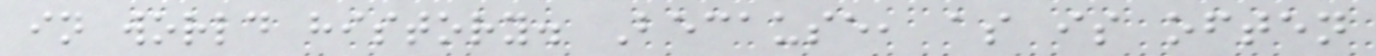in world history. Because, as is often
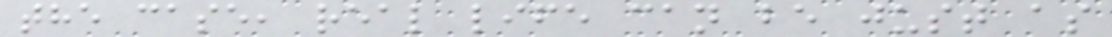the case, real life can be just as
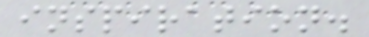inspiration.
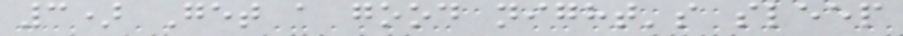3) Get a good night's sleep
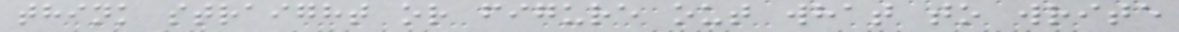think straight or figure out what to write
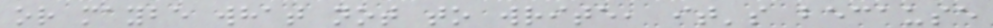or maybe what not to write, it's because
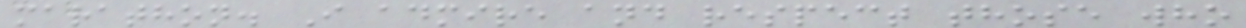marathon. I admire and respect those who
